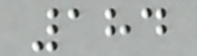184
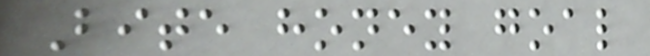Bite honey goal
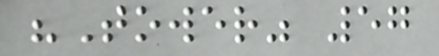"Tower" 57
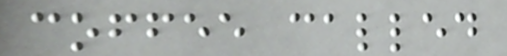coffee called
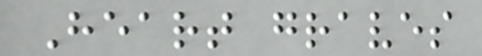Heart graves
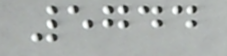5744
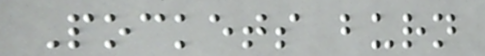Pockets burn
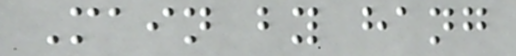Main by hang
